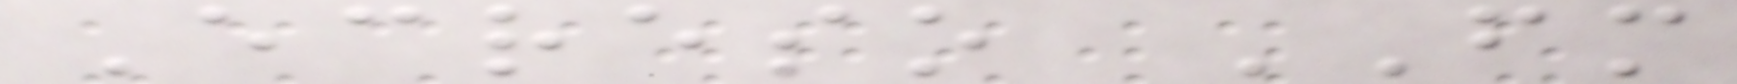Ecreso FM
